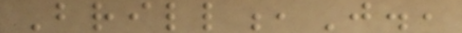Brill,J.,
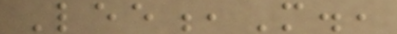Lee,M.,
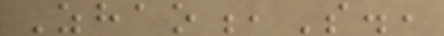Zhao,S.,
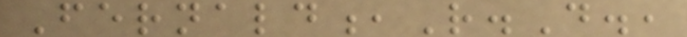Fernald,R.D.,
